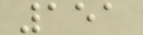151
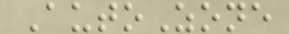AutoZone
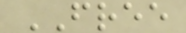FREE
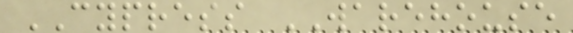CYPRESS WAREHOUSE
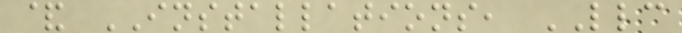& INSTALLATIONS, LLC
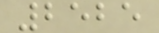2525
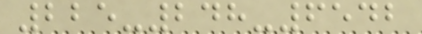225-248-6542
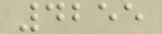4255
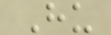Hu
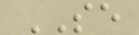SE
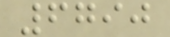6790
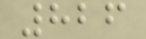826
